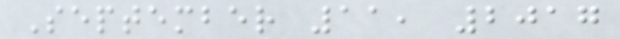September 11, 2017
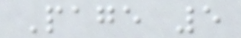Page 5
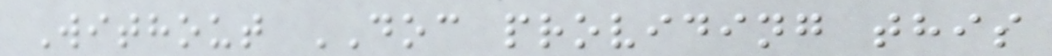Without DOC providing this
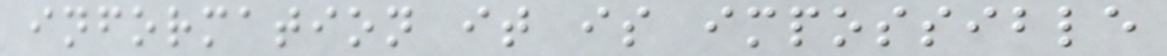information it is impossible
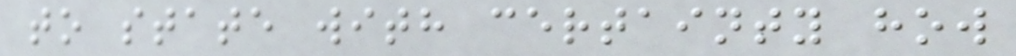to state with certainty how
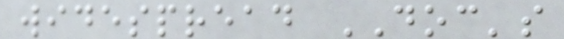widespread DOC's
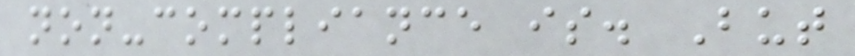non-compliance is. But
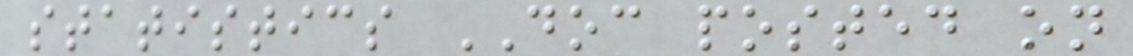statistics DOC posted on
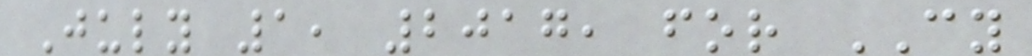July 1, 2017, for CY
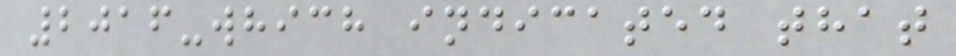2016-which indicated that
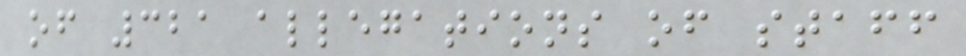of 321 allegations of staff
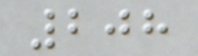208
